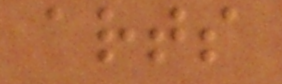arts
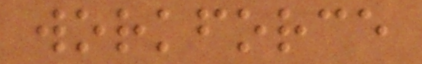workforce
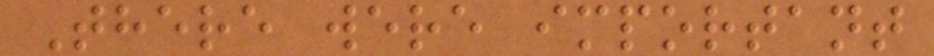There were important
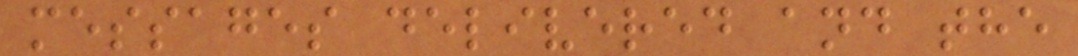messages delivered and the
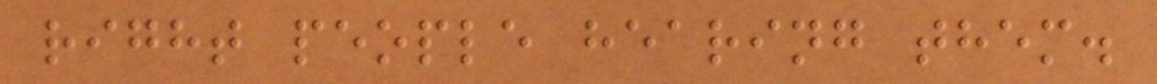right people hearing them.
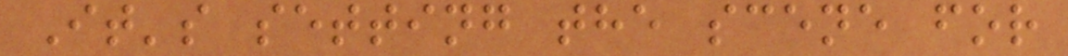It's setting the scene for
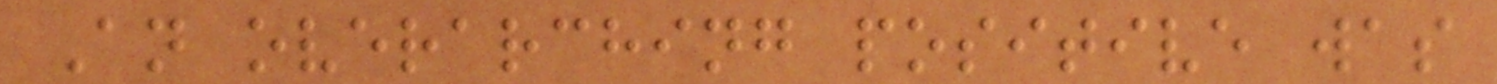An overarching positive was
